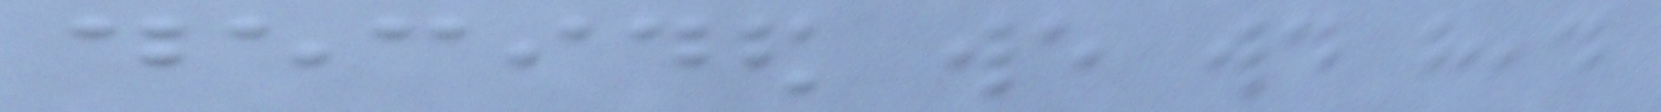decided we would head
